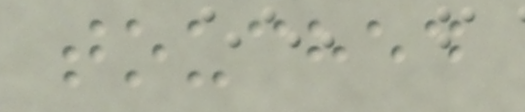touched
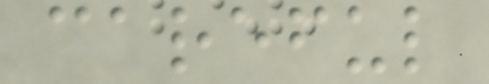careful
